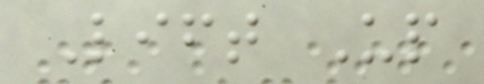Lift Up
